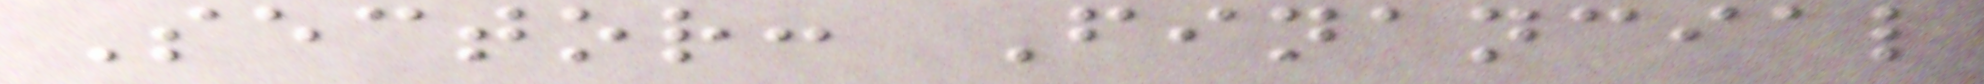Sector: Financial
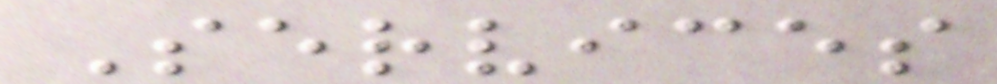Services
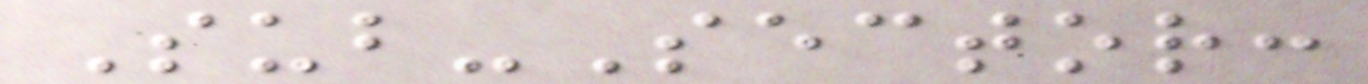Sub-Sector:
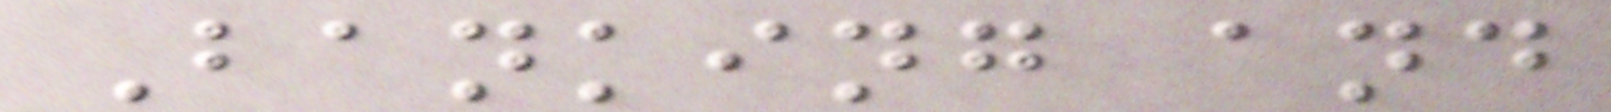Banking and
